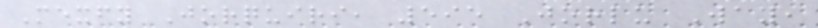Mexfy Jorquiri, 595 Jorlu Way,
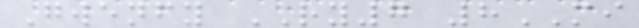Gwenfy RY7 8MI
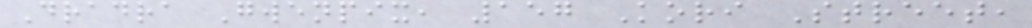Dradra Gwenpix, 157 Kori Street,
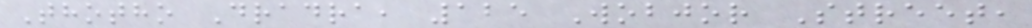Thotho Dradra, 125 Wobjor Street,
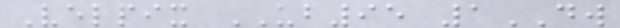Velpix UB95 1DW
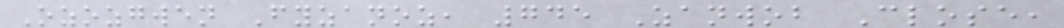Ozozgwen Fyzanoz, 745 Zanwob Close,
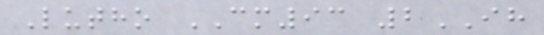Lutho CM93 2IH
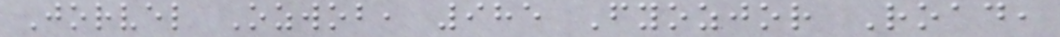Jorvel Ozwob, 985 Fyozjor Road,
